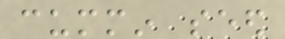cummin seed
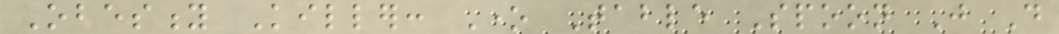Obesity Killer: One Table Spoon Just Do
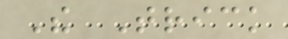The Trick
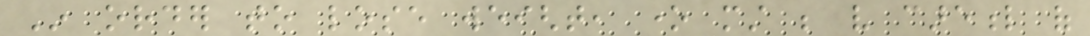In order to lose weight, one must be very careful of
